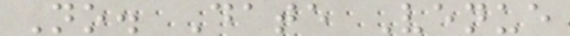No. Date Venue
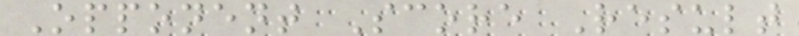Opponent Score Result
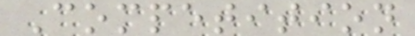Competition
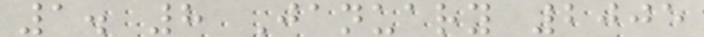1. 8 January 2005
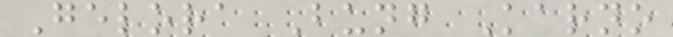Gelora Bung Karno
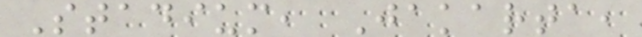Stadium, Jakarta,
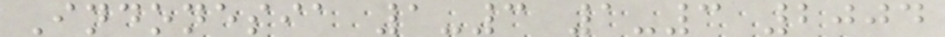Indonesia 1-3 1-3 2004
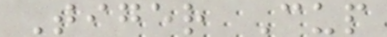Tiger Cup
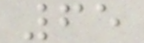65
